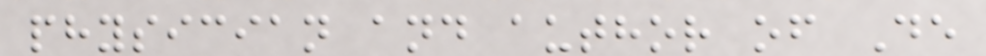physician and author of De
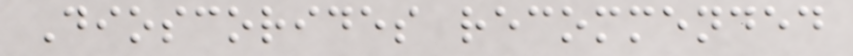Dioscorides recommended
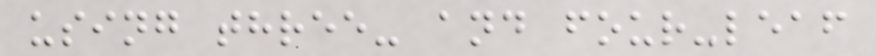using three- and four-leaf
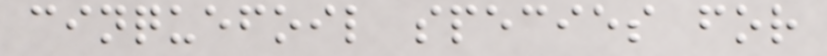cinquefoil species for
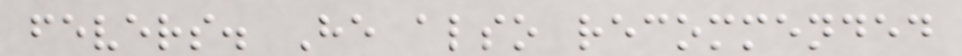fevers. He also recommended
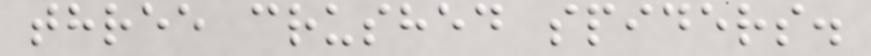three crushed spiders.
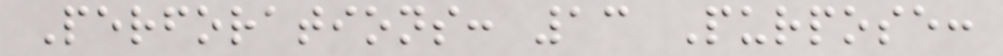Perforations: 13 Purpose:
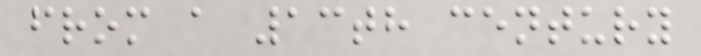from a 13th century
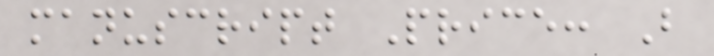manuscript Price: B
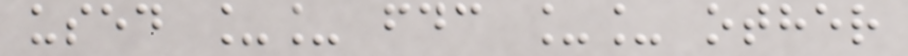used __ fdc __ other
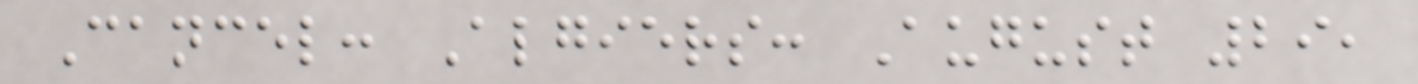Cancel: Algiers: August 29,
